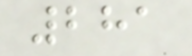281
